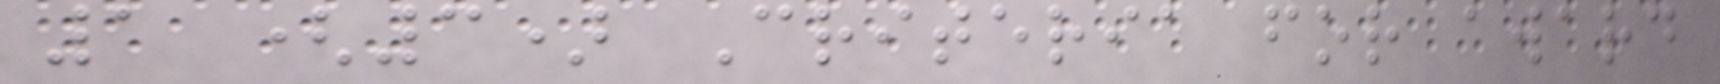1 (3) Criteria for award
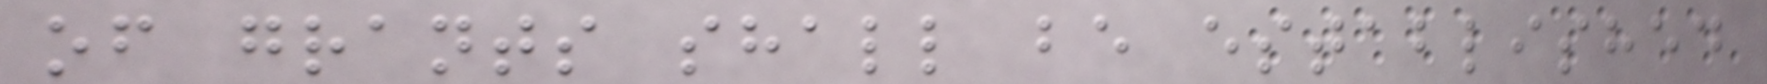of grants shall be established
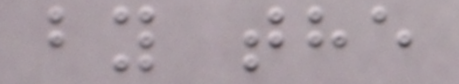by the
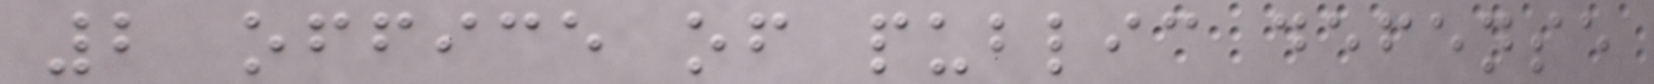2 office of public defense
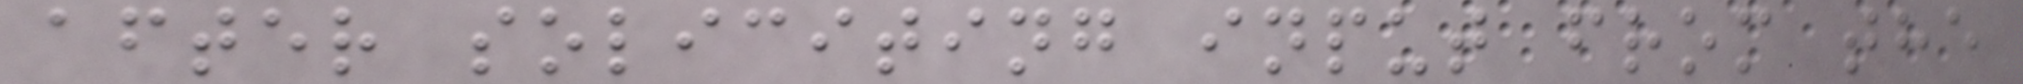after soliciting input from the
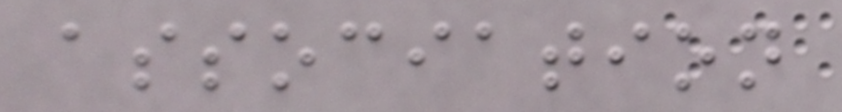association
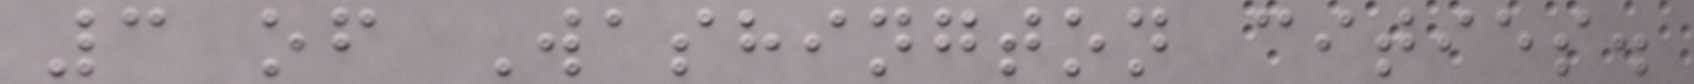3 of Washington cities.
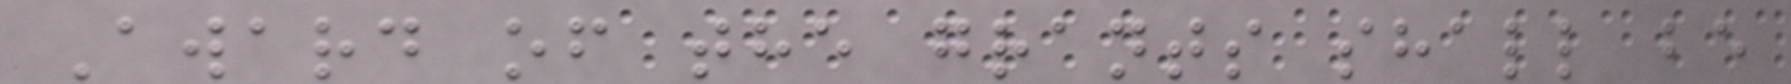Award of the grants shall be
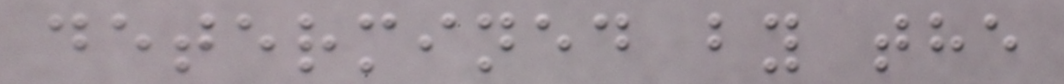determined by the
